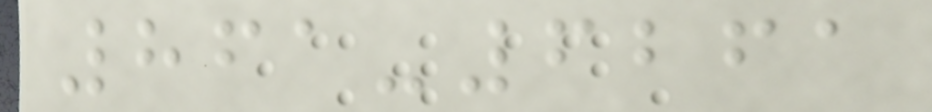861-6261
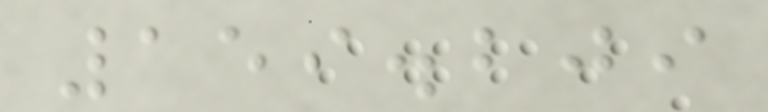159.209
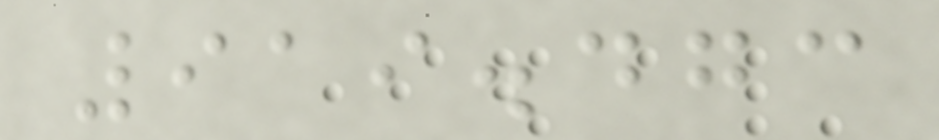919.473
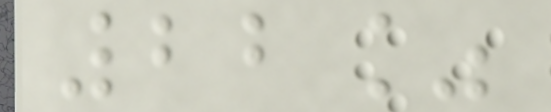22%
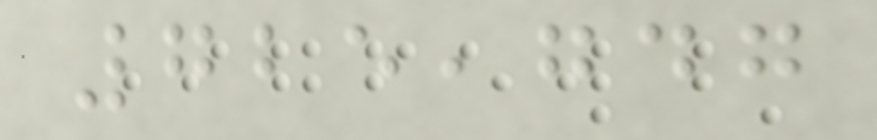725,747
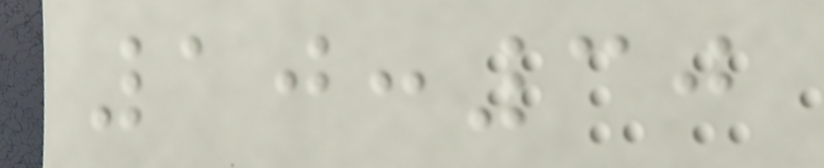10:30
